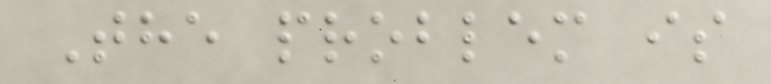The problem is
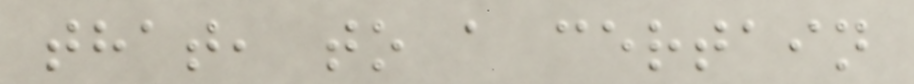that, to a certain
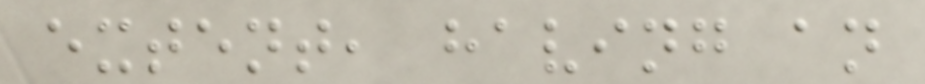extent, having an
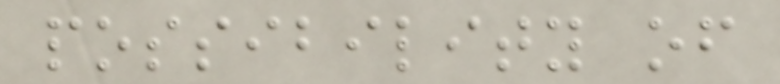possibility of
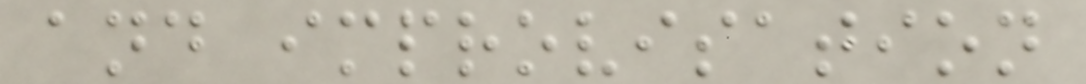and improvisation
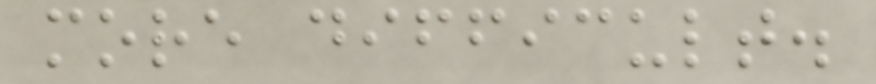more difficult.
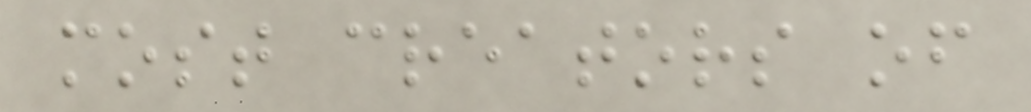most creators of
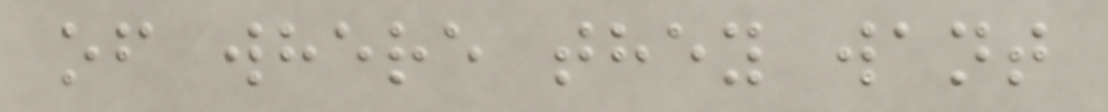of where they want
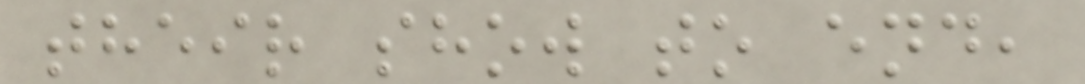their show to end,
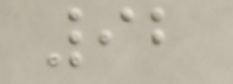92
